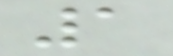1
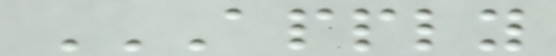APPLY
